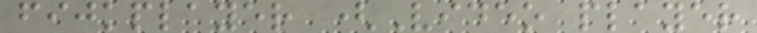fijkplayer (Video player
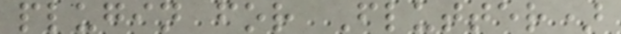plugin for Flutter)
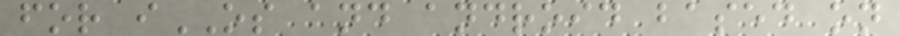for iOS and android based on
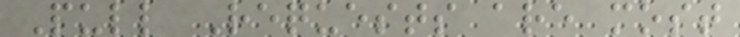Pull Requests are most
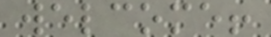welcome!
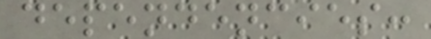dependencies:
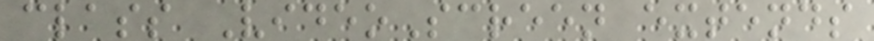class VideoScreen extends
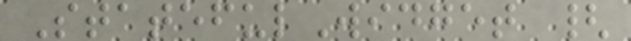StatefulWidget {
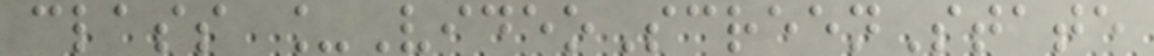class _VideoScreenState
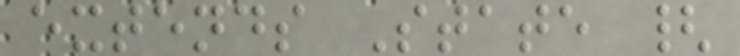extends State {
